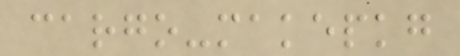cargo-makepkg
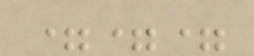===
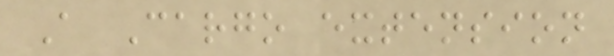A Cargo extension
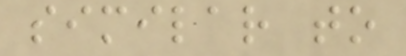similar to
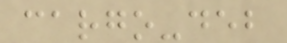cargo-deb
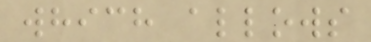which allows
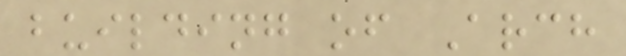building of Arch
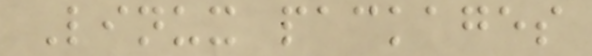Linux packages
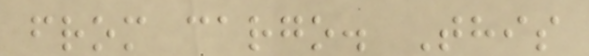from cargo. This
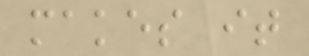makes it
